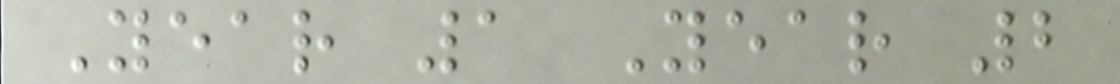Year 1 Year 2
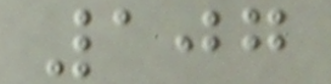107
